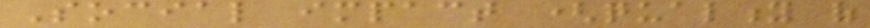Social impact (quality of
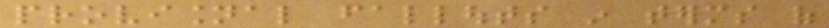provisional fallouts in terms of
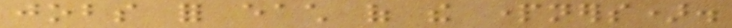jobs for each of the partners).
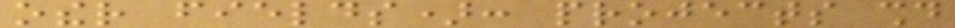other fields): projects should
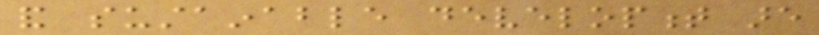and sustainable development are
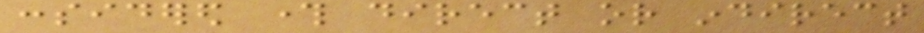considered through direct or indirect
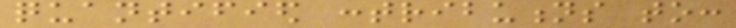quantified contributions to:
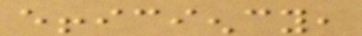efficiency,
